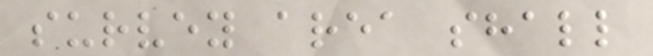survey area shall
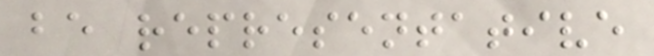be representative
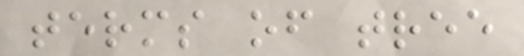terms of tree
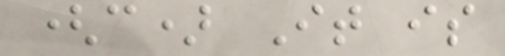(c) It is
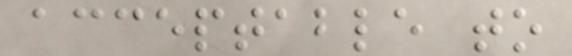acceptable to
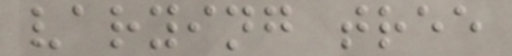varying tree
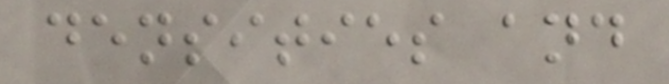densities and
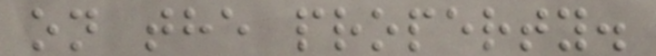on the property.
